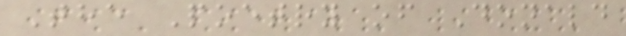The Poetry of Donald
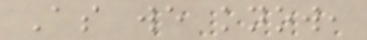As we know,
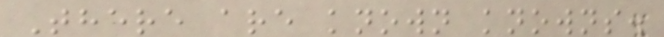There are known knowns.
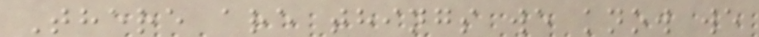There are things we know we
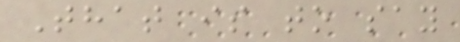That is to say
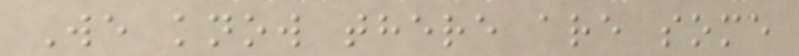We know there are some
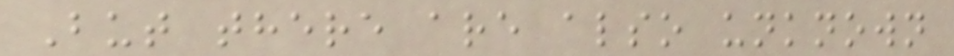But there are also unknown
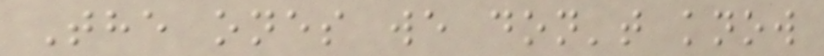The ones we don't know
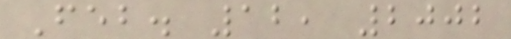Feb. 12, 2002
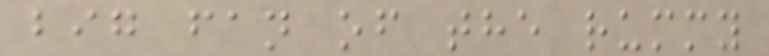big fan of the rummy
